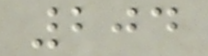204
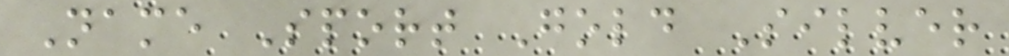Name Sport Gold Silver
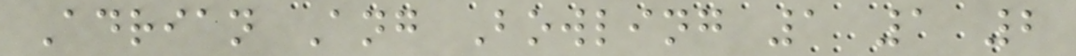Adrian Ang Bowling 1 1 2
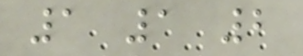1 1 2
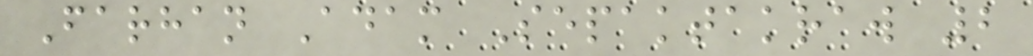Farhan Adam Sepaktakraw 2
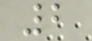2
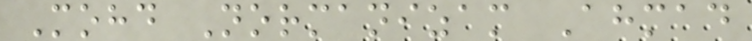Mohd Normanizam Ahmad
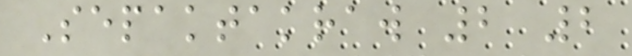Sepaktakraw 2 2
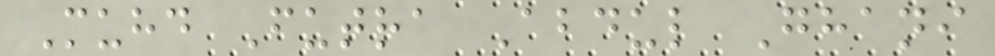Muhd Futra Abdul Ghani
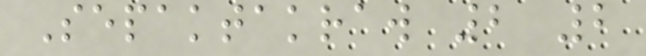Sepaktakraw 2 2
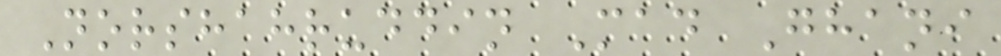Norshahruddin Mad Ghani
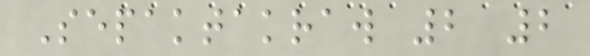Sepaktakraw 2 2
